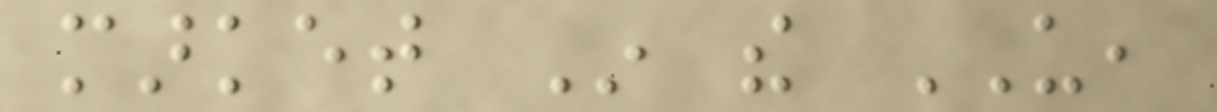market In the US,
